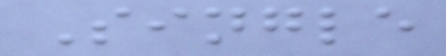Single
